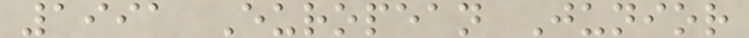1991 European Junior
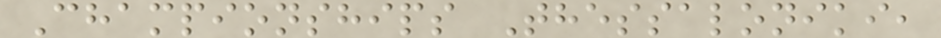Championships Thessaloniki,
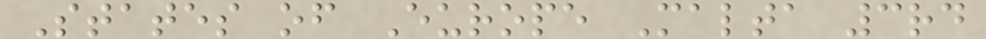States of Europe Malta 3rd
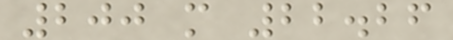200 m 22.26
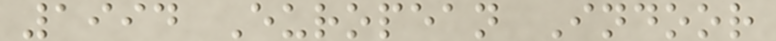1994 European Indoor
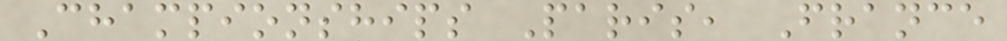Championships Paris, France
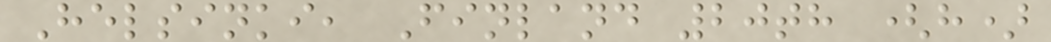Helsinki, Finland 20th (h)
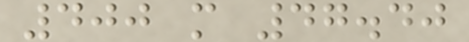400 m 47.40
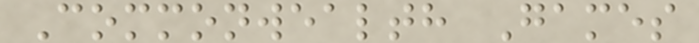Commonwealth Games
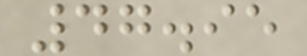47.95
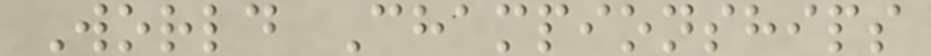World Championships
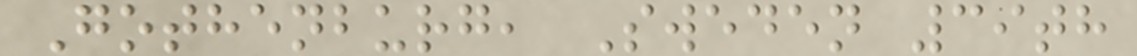Gothenburg, Sweden 39th
